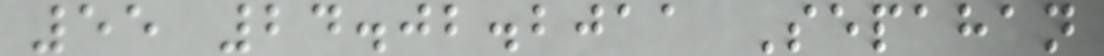55 24.02.2011 Sepahan
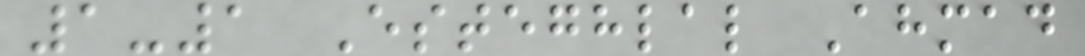1-1 Esteghlal Ahmad
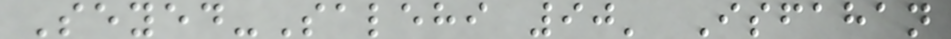Seyed-Salehi 90' Isfahan
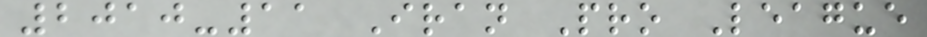2010-11 Iran Pro League
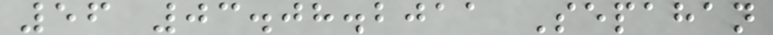56 03.08.2011 Sepahan
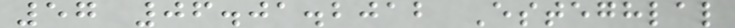57 06.01.2012 Esteghlal
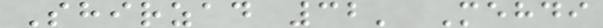Shirzad 32' Mehdi
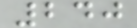240
